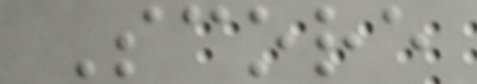Score
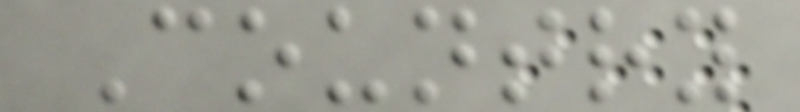Country
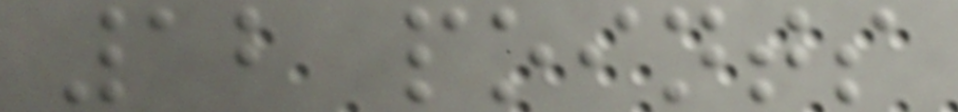12 points
